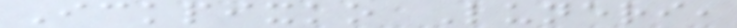Ickpixko Luneri,
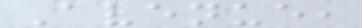Avenue,
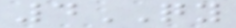4QY
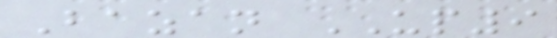Bazan UP9
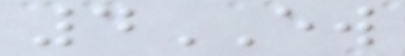4EW
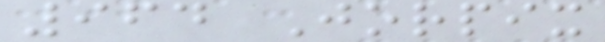964 Jorpix
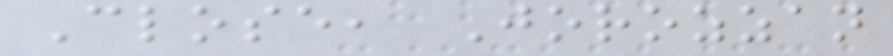Close, Jorozzan
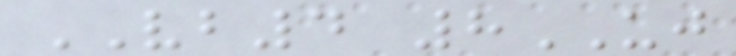VB4 8UJ
